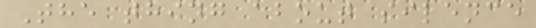The thing about silence
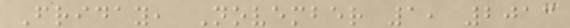Friday, November 1, 2013
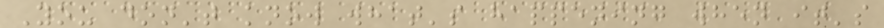You don't know what's happening when it's
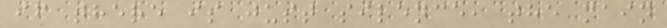if there is just silence, the main
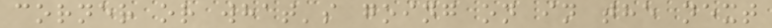corner or what's going on in the next
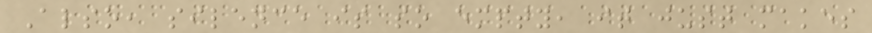Also, silence is so empty, it just makes
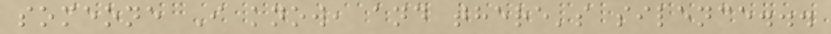someone I know, and there's silence...
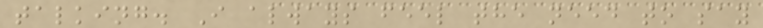talking. I always feel the need to say
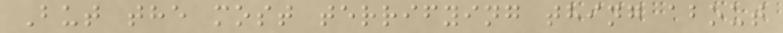But the most terrifying thing about
